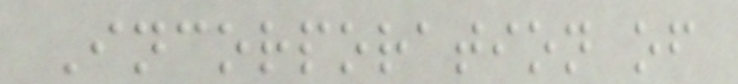Incorporation of
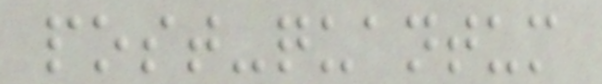post-quantum
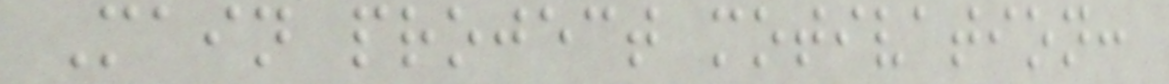Main project motivation:
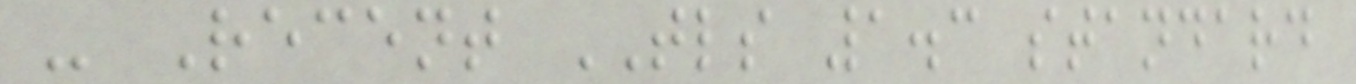- Recent TLS 1.3 standard
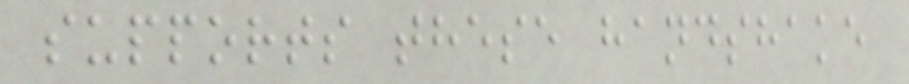supports these handshake
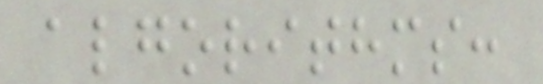algorithms:
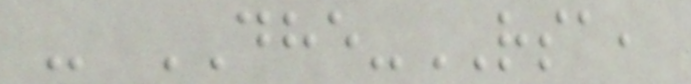- DHE-RSA,
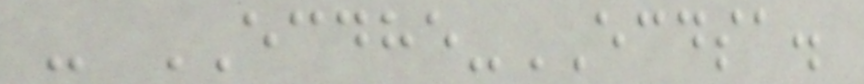- ECDHE-ECDSA.
